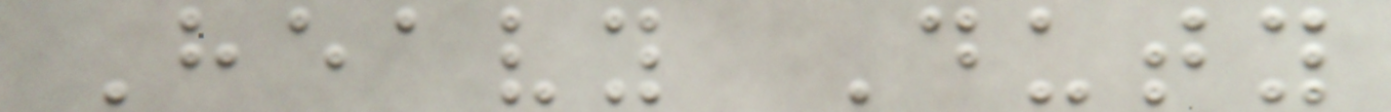Heavy Duty
